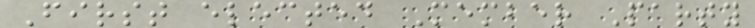First elected Member Party
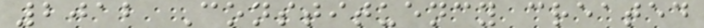2012 Constituency created
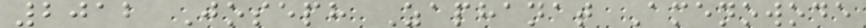2012 Joseph Zaphanat Amenowode
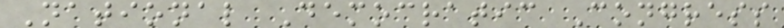National Democratic Congress
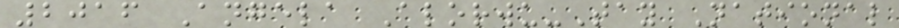2016 Angela Alorwu-Tay National
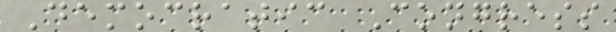Democratic Congress
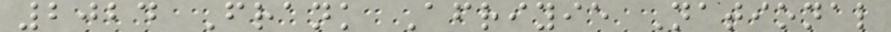2024 Frank Afriyie National
